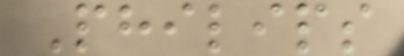Philips
